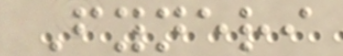Fyneri
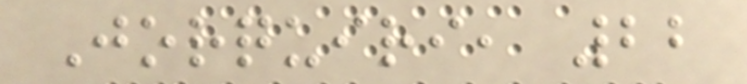Jorquiri, 22
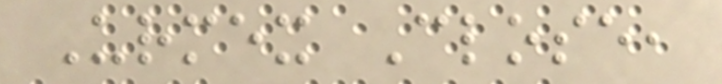Urmex Close,
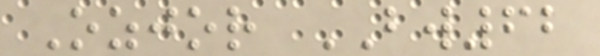Ozjor BW62
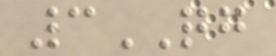3QG
